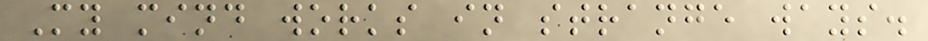My mind works in strange ways.
